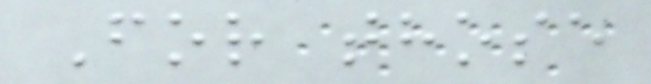For those
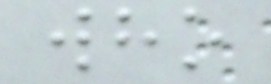who
